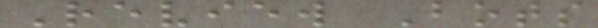Review Bots
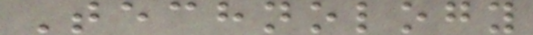Technology
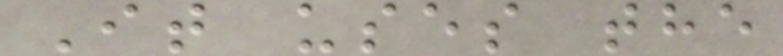It uses the
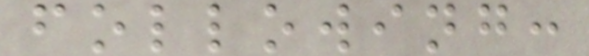following:
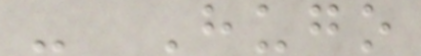- Hugo
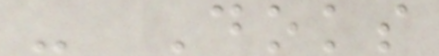- Doks
